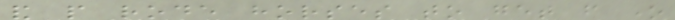and people rode horses to get from one
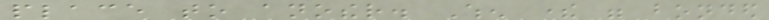place to another. When there were bonded
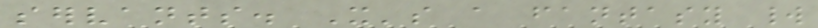servants. It's a fantasy world
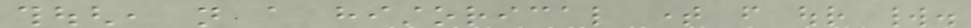though, not a historical time from our world.
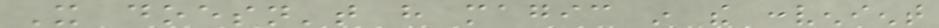It doesn't have magic in the convenient
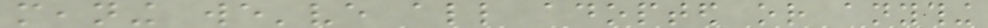meaning we've all adopted or anything
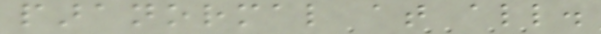paranormal at all.
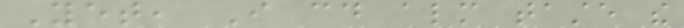Yet, I could almost taste the
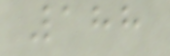188
